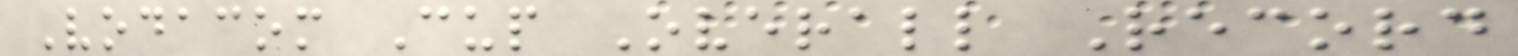Vodacom Cup Overall Record
